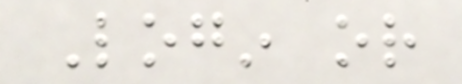Login or
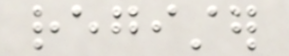register
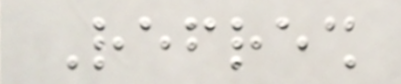Refresh
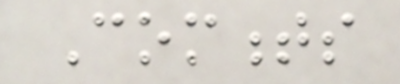Comments
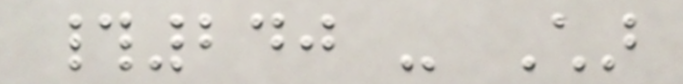#240 - Char
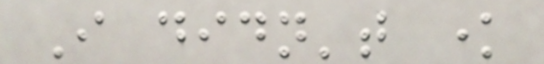I didn't know
